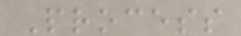Process
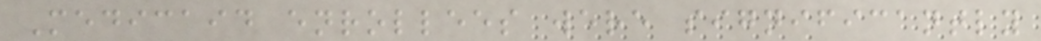Medicaid enrollees were significantly
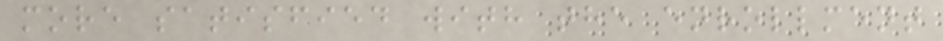more satisfied with the enrollment
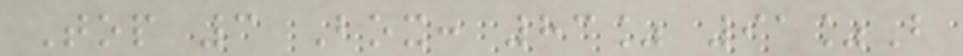Top 3 Box: 83% 91%B
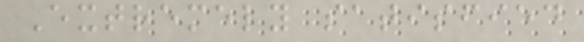Extremely satisfied
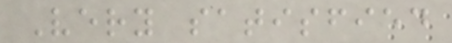Very satisfied
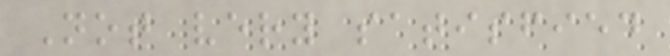Not very satisfied
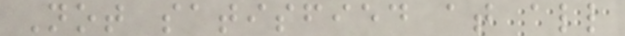Not satisfied at all
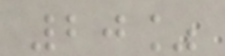20%
